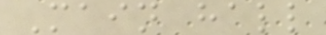Main hall
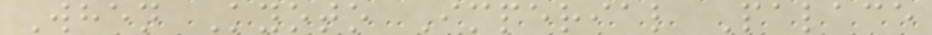When Kyoto Imperial Palace
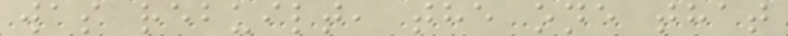was rebuilt, the one that
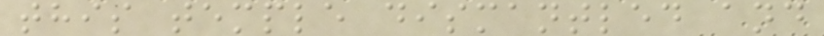this temple dismantled and
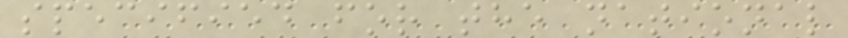specified for the national
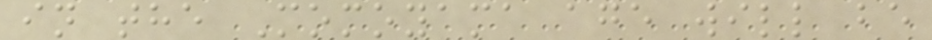in the Momoyama age will be
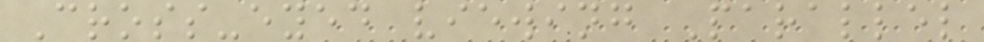Cross-eyed viewing Parallel
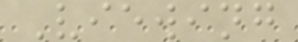Viewing
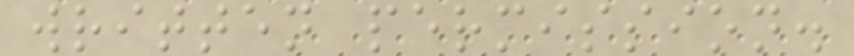written permission.
